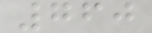760
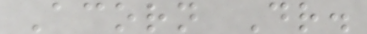Acorn Dr.
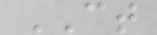CT
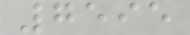7595
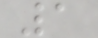1
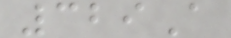329A
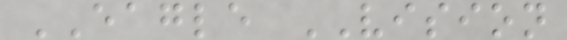EAGLE VISION
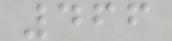466
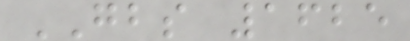GBS 1625
